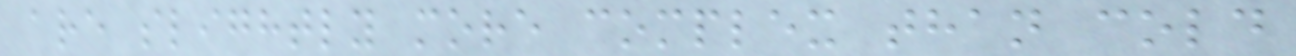are slightly more complex than cold
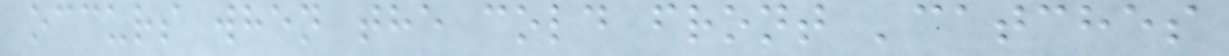occurs when the cold front 'catches
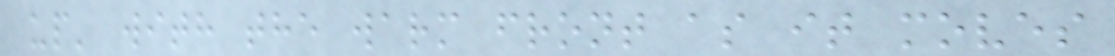up' with the warm front as it moves
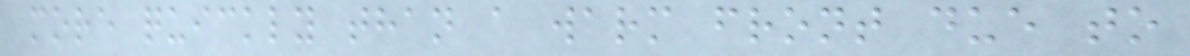more quickly than a warm front due to
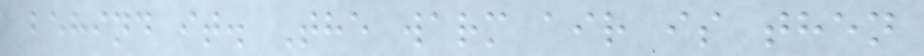behind it. The warm air is then
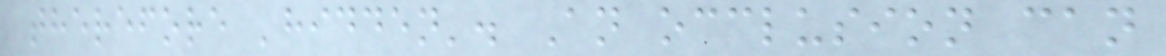therefore 'hidden'. An occlusion can
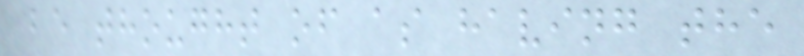be thought of as having the
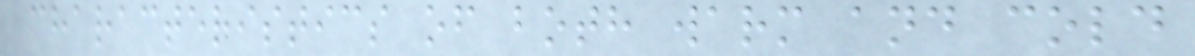characteristics of both warm and cold
